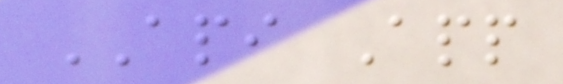API App
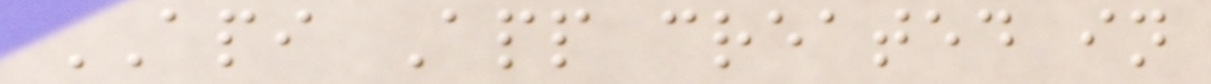API App created in
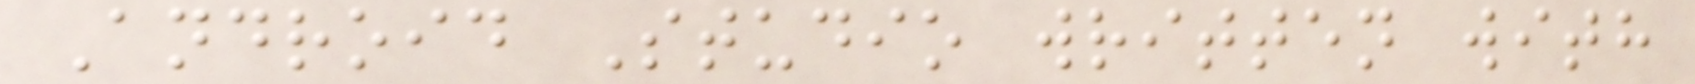Android Studio written with
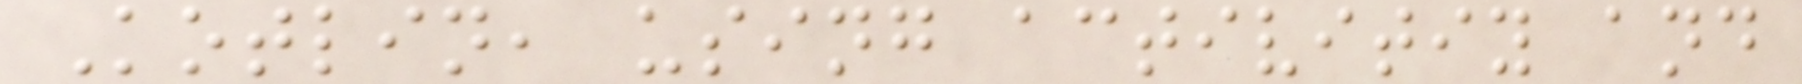Kotlin, using activitiy and
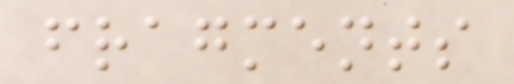fragments
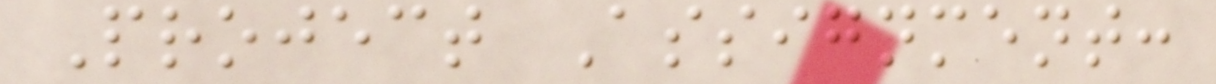Project Assignment:
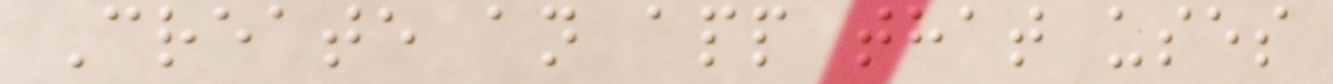Create an app that uses
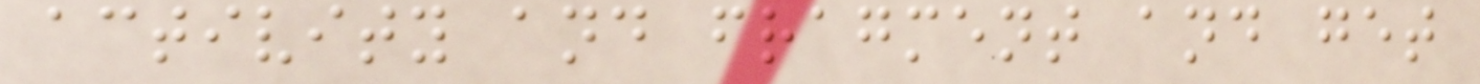activity and fragment and get
